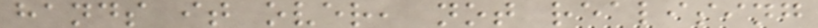hands it over, not realising
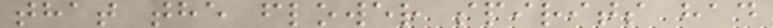that the flower spirits had
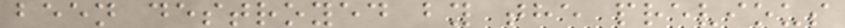been destroyed by the previous
